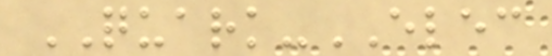QUARK-ELEC
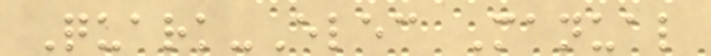Quark-Elec Manual
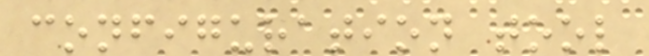configuration tool
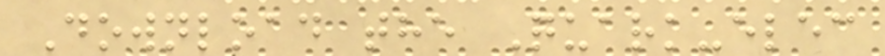Download the Quark-elec
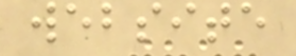website
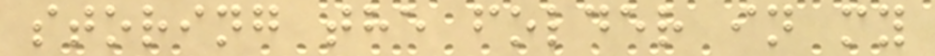storing the folder in my
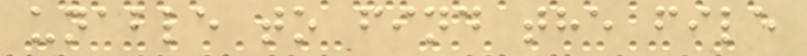unable to find the file
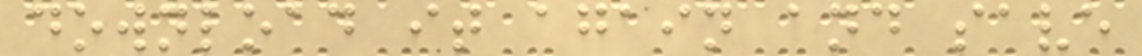download it again and save
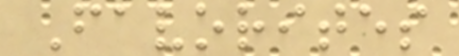Favorites
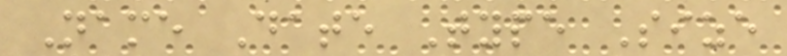Name Date Type Size
